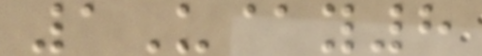1U@y8
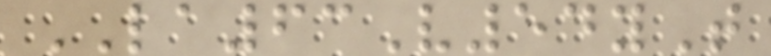LA63V54yT
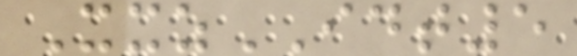XxzIDT5
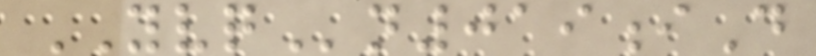YVQn019iD
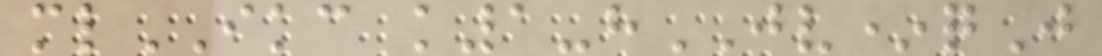mlIKC k1-hJV*qJ
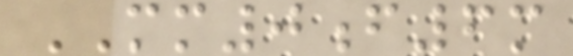MM0f6m
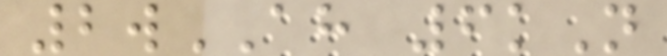2wAH 6kN
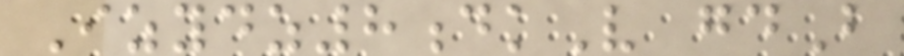Izydz8dkV gdB
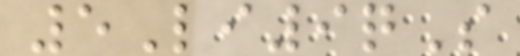5Li9qS
